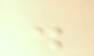.
